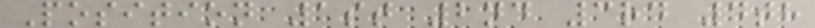Position 1st 2nd 3rd 4th
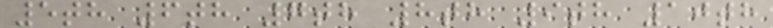5th 6th 7th 8th 9th 10th
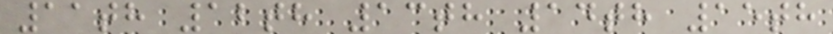11th 12th 13th 14th 15th
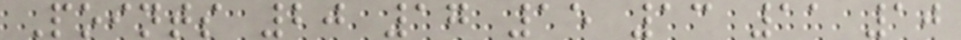Points 20 17 15 13 11 10
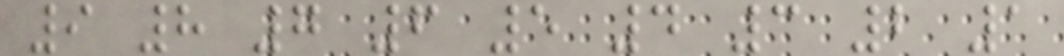9 8 7 6 5 4 3 2 1
